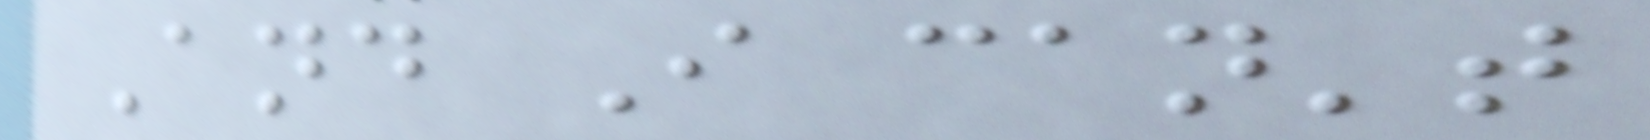And I can't
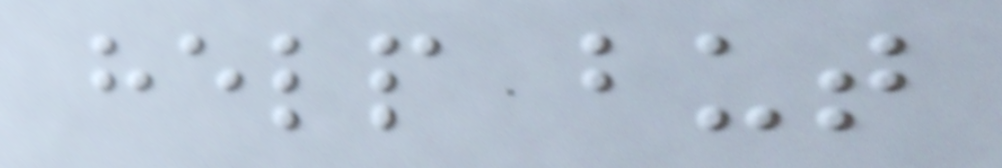help but
